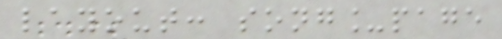layout: song_page
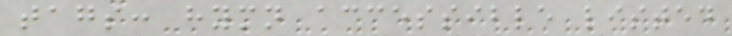tags: hymn accessible listed
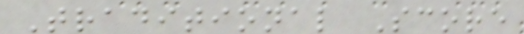Traditional Score
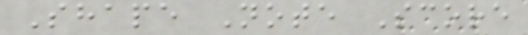Shape Note Score
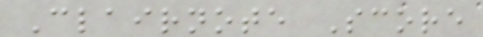Clairnote Score
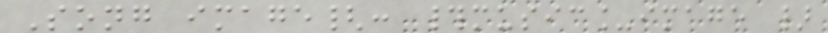Song image{: #music_image }
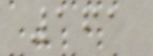161
